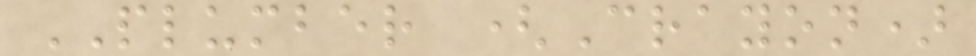PLUMBER (Crayon)
